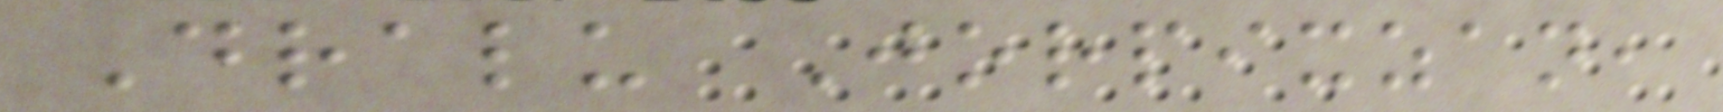Dralu Jorpixzan,
